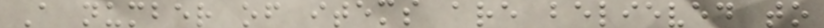A number of items are believed to
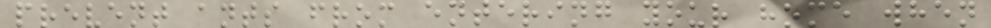prevent ants from entering your home when
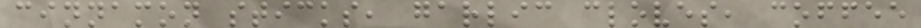cinnamon sticks, garlic cloves, coffee
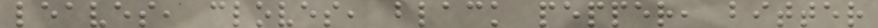leaves, cloves, black pepper, bitter
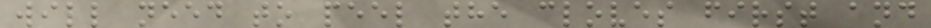will need to peel the cloves first and
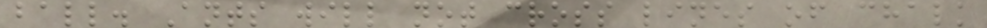ball. Ants will not cross lines of chalk
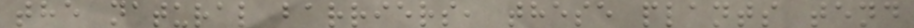the natural barriers, these plants tend
